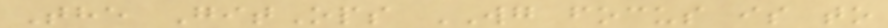The GitOps WG focus is to
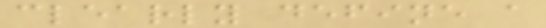clearly define a
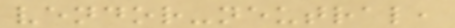vendor-neutral,
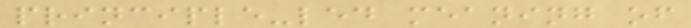principle-led meaning of
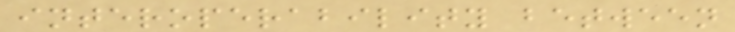interoperability between
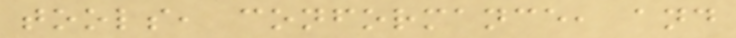tools, conformance, and
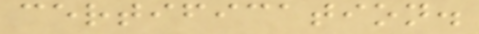certification.
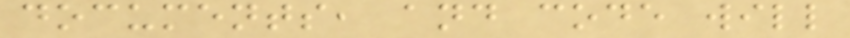documents, and code will
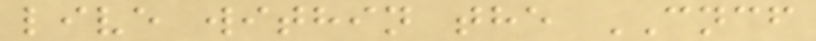live within the CNCF
